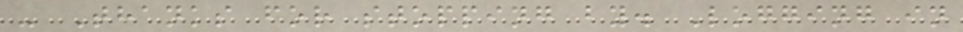- Thanks for stopping by. Logging in
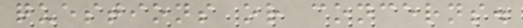questions or concerns.
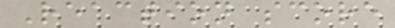Reaction score
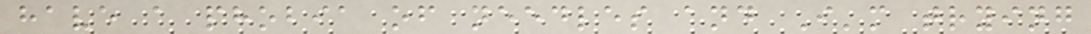have a phobia of needles and I'm trying
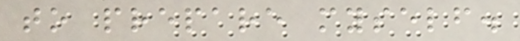to prepare myself.
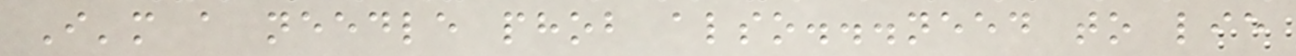I'm a needle phob also...need to lie
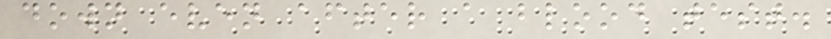down even after a blood test.
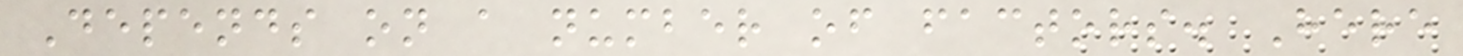Depends on a number of factors. Here
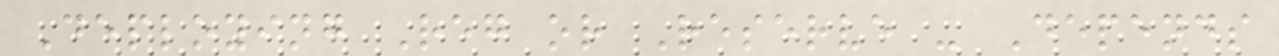Deploying Reg or Reserve - Depends
